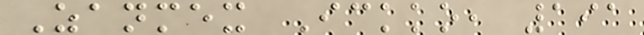Zanmex Ickko, 191
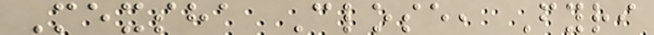Mexsha Close, Fyri
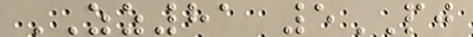ZZ81 5PJ
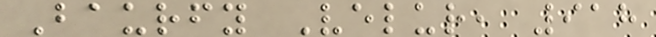Baurfy Velur, 918
